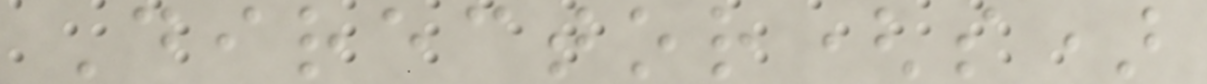Director(s)
